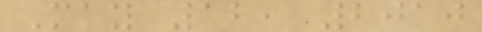May 12, 2010
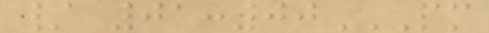/ 01:00PM
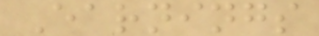Earnings
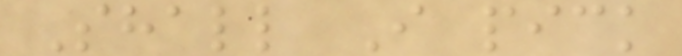Shall I pick
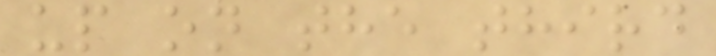up on the third
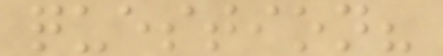question?
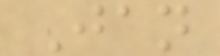Jan
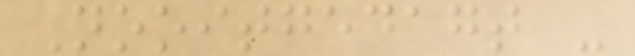Nooitgedagt -
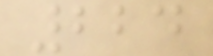224
